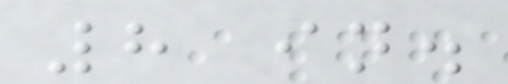8 in.
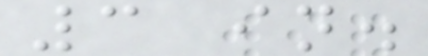3 in.
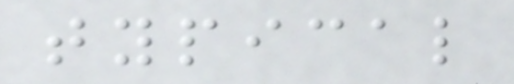typical
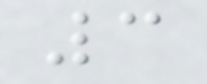3
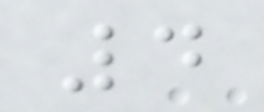4
